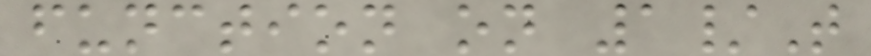function on 1/T
